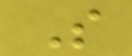S
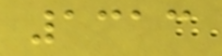1313
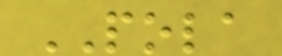POLA
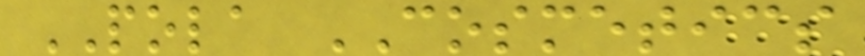POLA COSMETICS
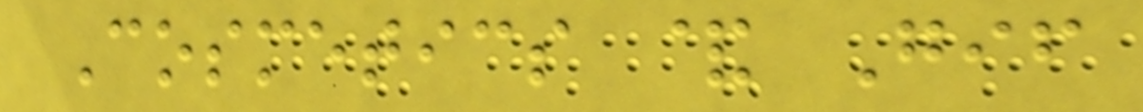Cosmetics & Gif
